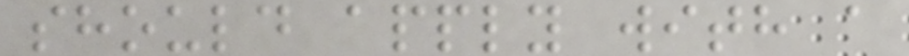should apply with a
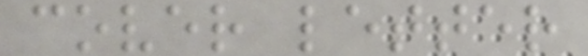cover letter
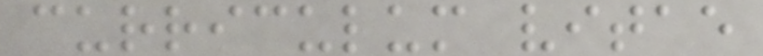curriculum vitae
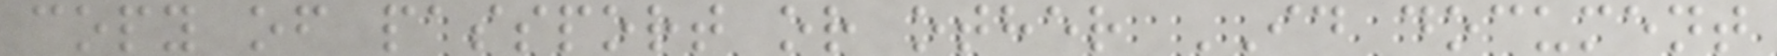copy of passport or other ID document
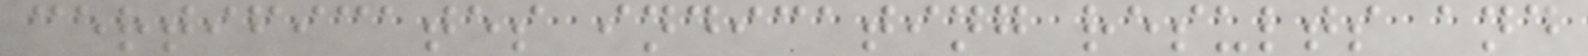certificates indicating results and
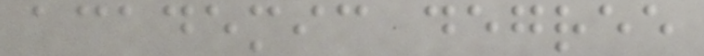academic degree
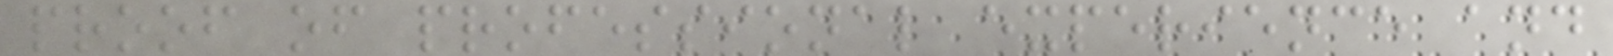proof of professional experience and
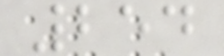254
